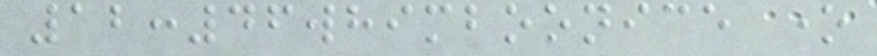12:46whimboonice one
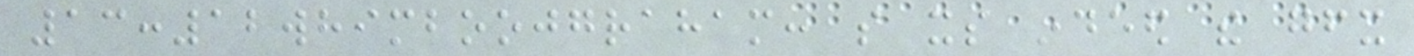13:12whimboojgraham: so its indeed the gfx
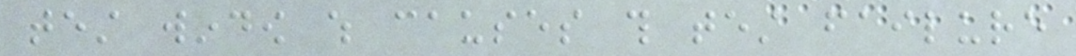test window which causes this test failure
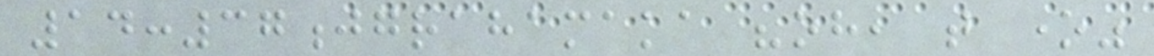14:37jgrahamaka "oh, that one"
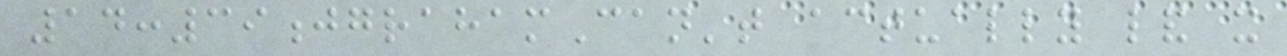14:39jgrahamCan't actually land it
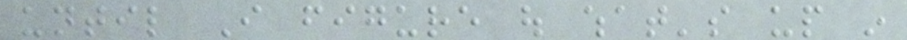until I figure out what's up in
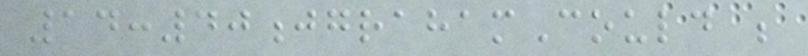14:40jgrahamCould be
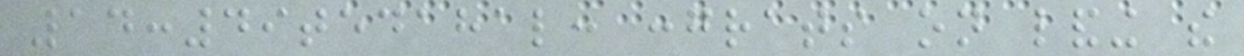14:49tedahal: congrats on landing the
